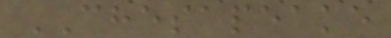CHESAPEAKE
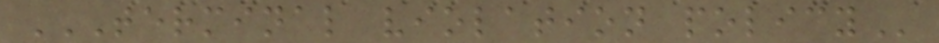TERMINAL VIOLATION POLICY
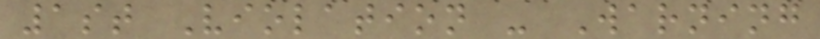1st Violation - Warning
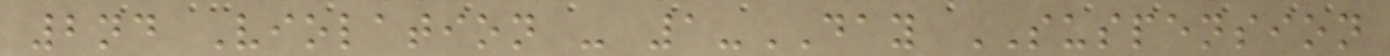2nd Violation - 1-DAY SUSPENSION
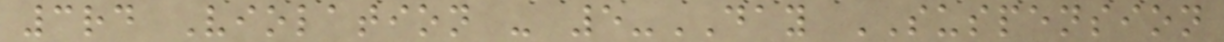3rd Violation - 5-DAY SUSPENSION
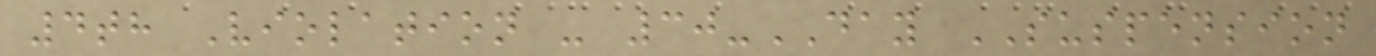4th Violation - 30-DAY SUSPENSION
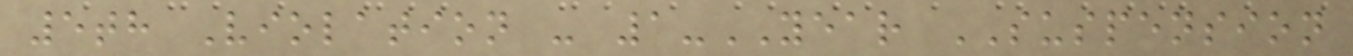5th Violation - 1-YEAR SUSPENSION
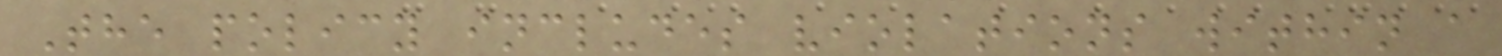The policy includes violations within a
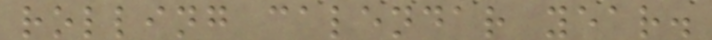rolling calendar year.
